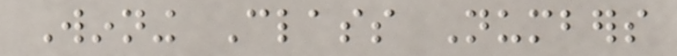Winning Class Numbers
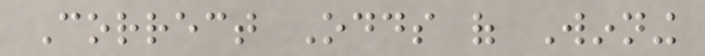Correct Odds of Winning
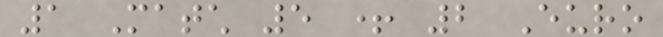1 Match 5 + 2 Euro
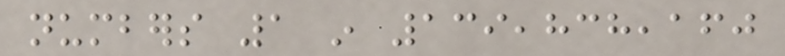numbers 1 in 139,838,160
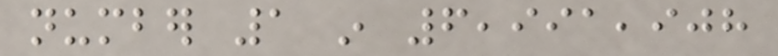number 1 in 6,991,908
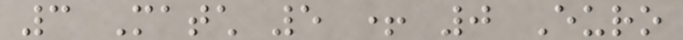3 Match 5 + 0 Euro
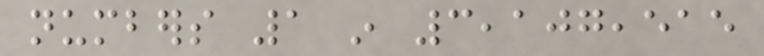numbers 1 in 3,107,515
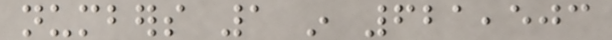numbers 1 in 621,503
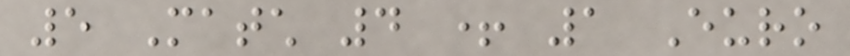5 Match 4 + 1 Euro
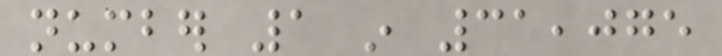number 1 in 31,075
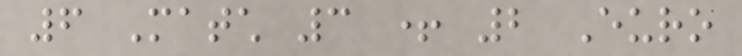6 Match 3 + 2 Euro
